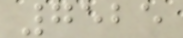7525
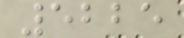5225
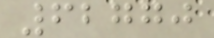62770
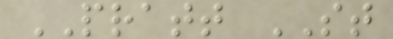PRATT ST
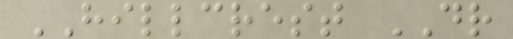HILLCREST DR
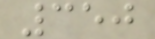350
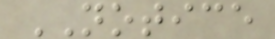NOTICE
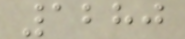1280
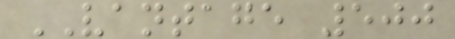VANTAGE 500
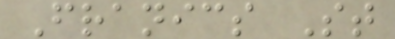Franics St
